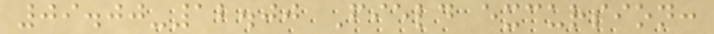09.00-12.00 Field excursion:
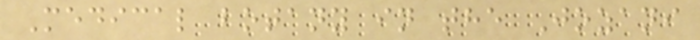Medical botany in the Jozani
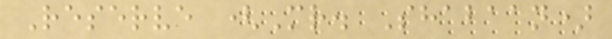Reserve (Mr. Shabaan)
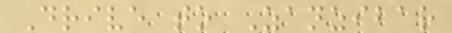Drive to Zanzibar
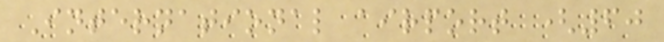International airport (60
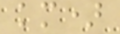km)
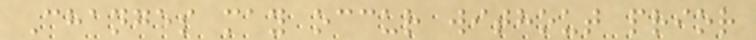Changes may occur without prior
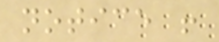notice !
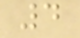4
